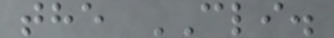the CLI.
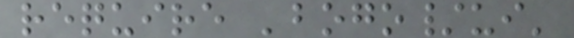require 'bogo/ui'
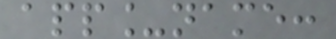app_name:
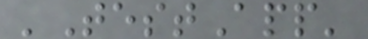'TestApp'
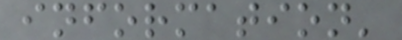information'
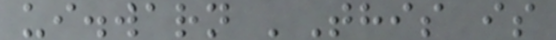ui.warn 'This is
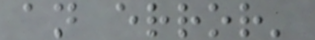an error'
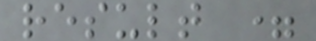result =
